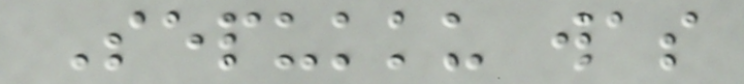Sepukku was
